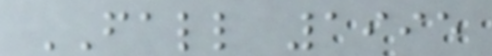FALL 1995
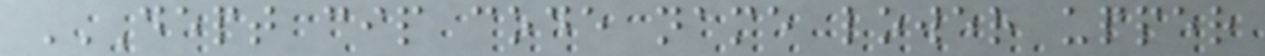DEPT CIP CODE NAME LOWER UPPER
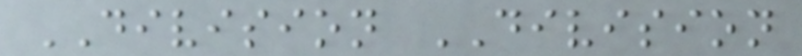DIVISION DIVISION
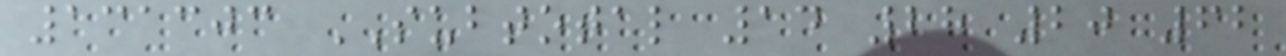131303 SUBTOTAL 14 28 20 62
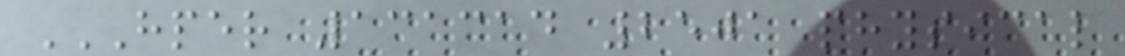HPER 131314 2501 PHYSICAL
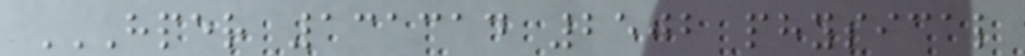HPER 131314 2502 PHYSICAL
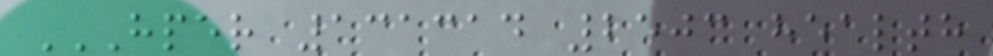HPER 131314 2503 HEALTH
